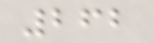262
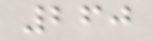260
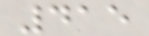415
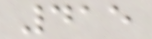415
